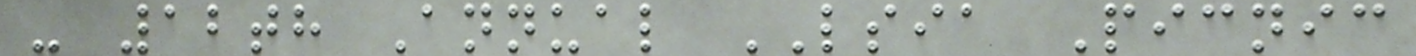- 12th Annual LSIA Picnic
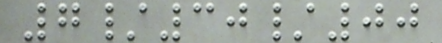7/30/00
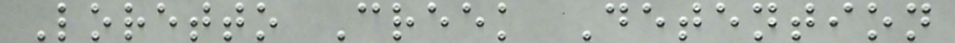Loretto Creek Detention
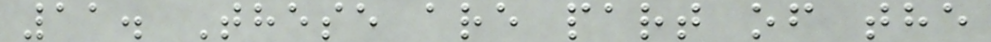11. These are part of the
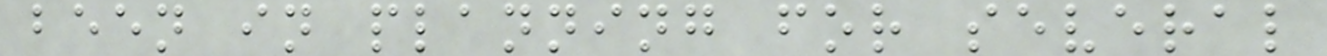been in planning for several
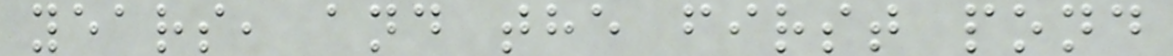years, and the first pond
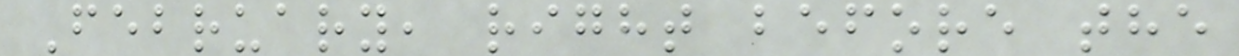February, right before the
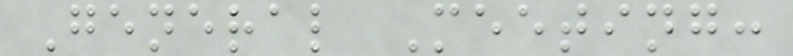General Meeting:
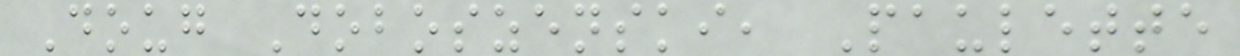Doug Doboszenski, Paulette
